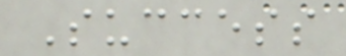Success
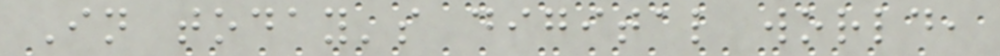In today's digital world,
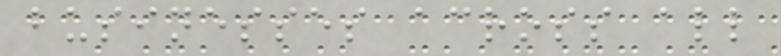businesses across all
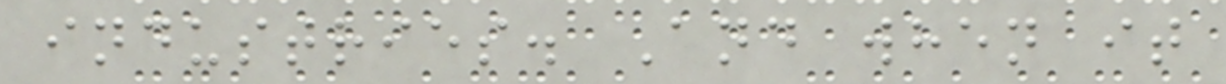industries. And when it
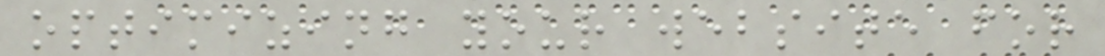optimizing your website for
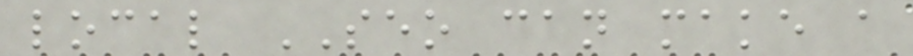local SEO can make a
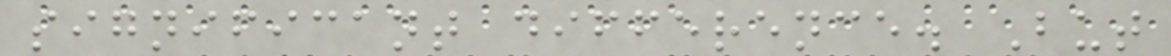significant difference. But
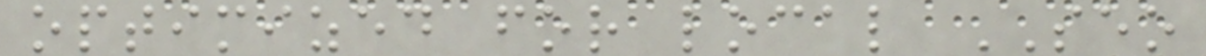optimized for local SEO
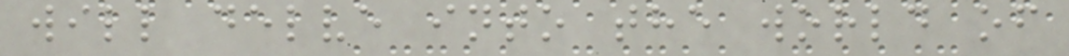will delve into the world of
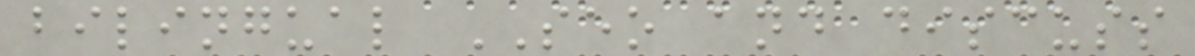bilingual SEO and discuss
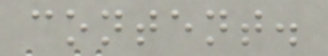content.
